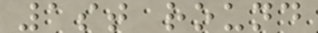1st round
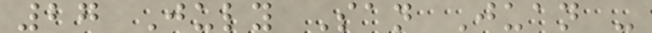27 July San Juan -
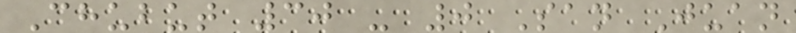Chubut 30 - 0 San Juan
